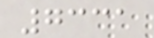7331
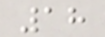18
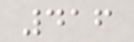416
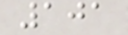101
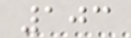103
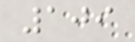109
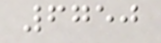6750
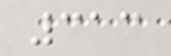313
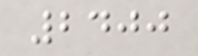2400
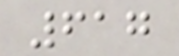617
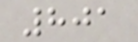801
